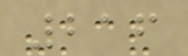216
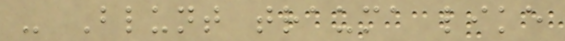- Blunt trauma like
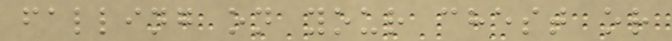falling on your chest or
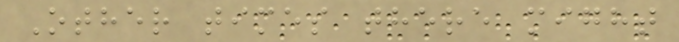Other times there might
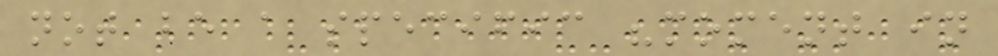not be a specific "moment in
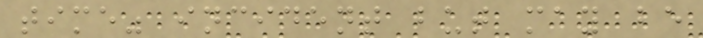time" incident but may be
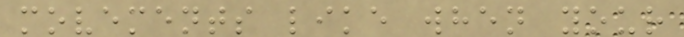movements like when your
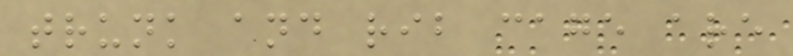trunk and rib cage are
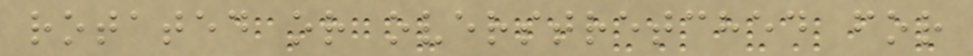rotated or overstretched for
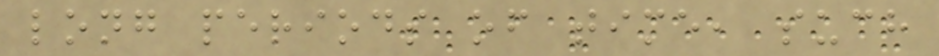long periods of time, such
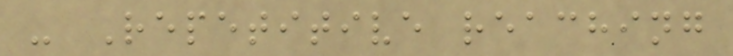- Repetitive reaching
